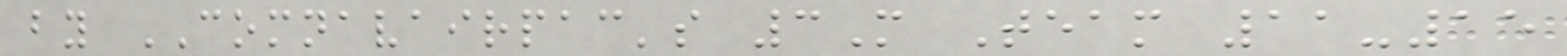by COMNAVAIRPAC's 3M Team 11-15
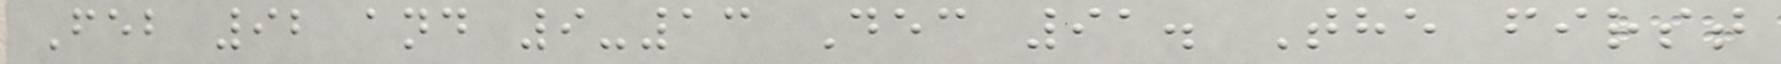Feb 92 and 9-13 Dec 91. The first
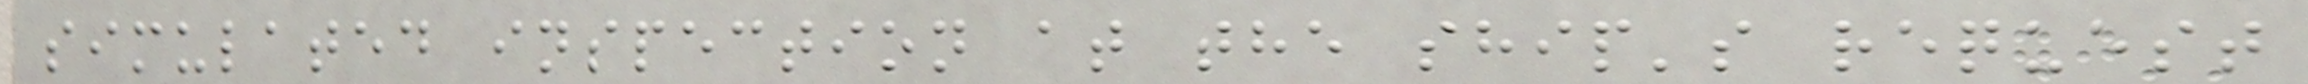simulated inspection at the ship's request
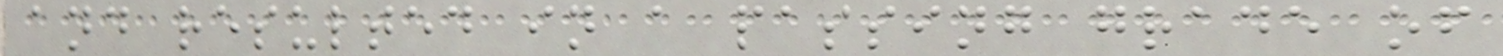and resulted in a passing grade of
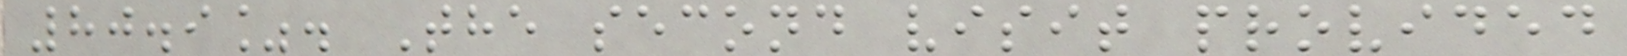80.9%. The second visit provided
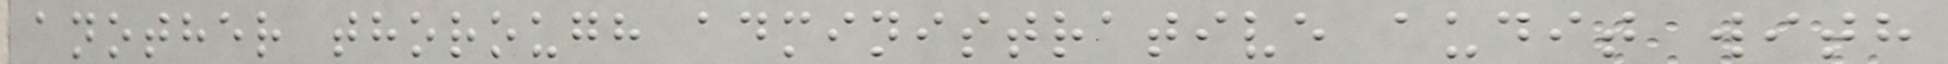another thorough administrative audit with
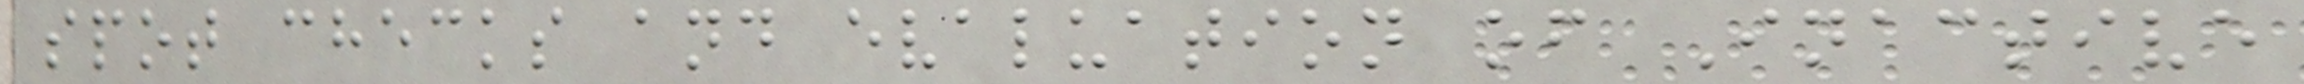spot checks and evaluation of Inactive
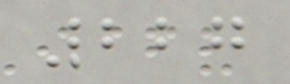227
